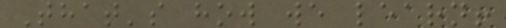That's how we learn!
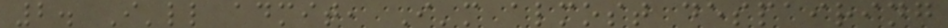2. I'll admit, I'm almost despairing
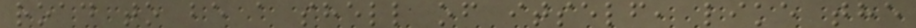road to be a shell of itself, like the
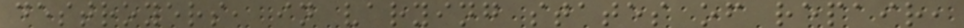destroyers, in varying states of repair,
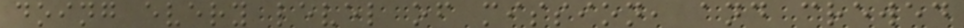doing every level of mission, and crewed
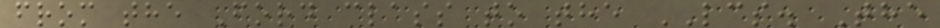from the Ford class to the LCS. The
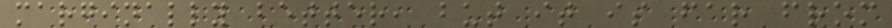marginally better, but it is far from
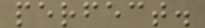perfect.
